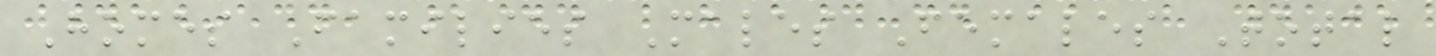Homes Families Males Females Total
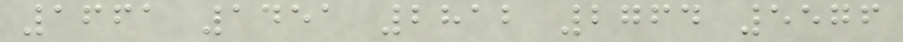1661 1451 2812 2764 5576
